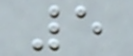5
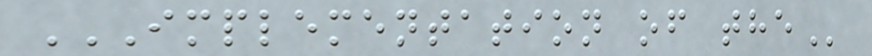IMPLEMENTATION OF THE
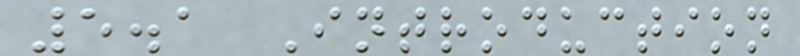5.1 Introduction
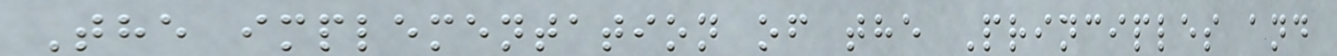The implementation of the Principles and
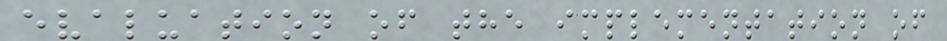evaluation of the implementation of
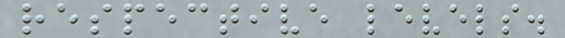respective levels.
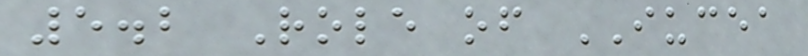5.2 Role of IUCEA
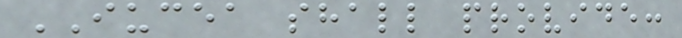IUCEA shall provide:
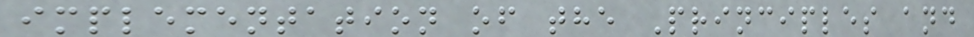implementation of the Principles and
